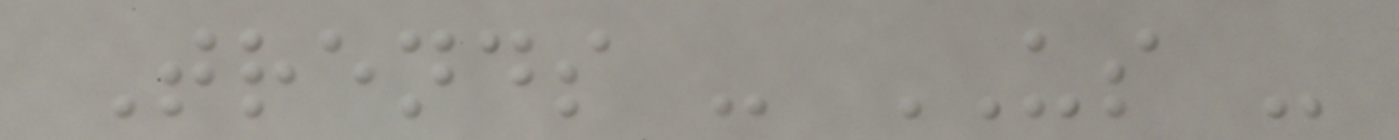Trends - US -
